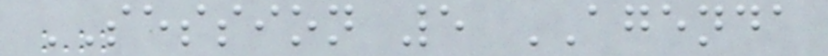SESSION 5 AGENDA
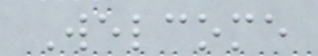Welcome
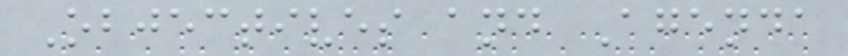Objectives and Agenda
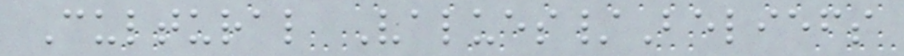Cultural Values/Beliefs
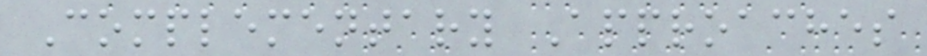Complementary Approaches
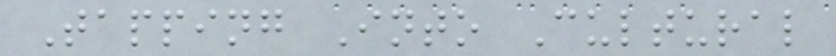Tapping Into Cultural
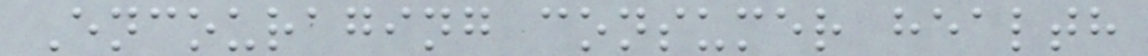Encouraging consumer health
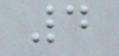4
